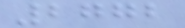2772
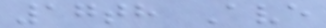17th Ave
